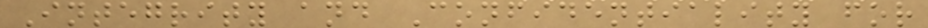Integrity and Confidentiality for
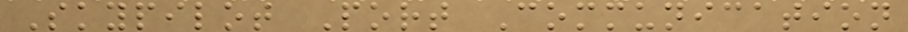Skypilot Port Communication
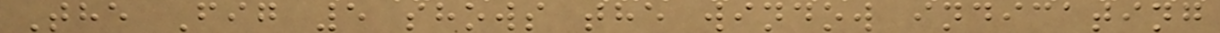The Fig 5 shows the window indicating
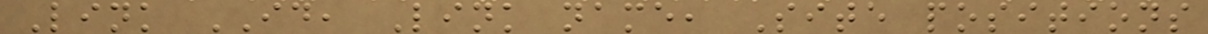Link ID, Link name, Site positions
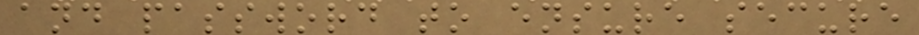and password to ensure secure
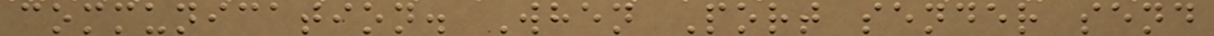communication. When Port sender send
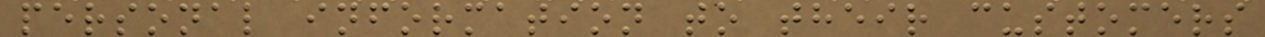personal information to their customers
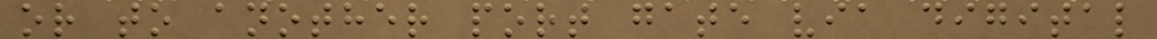or to another port gate via digital
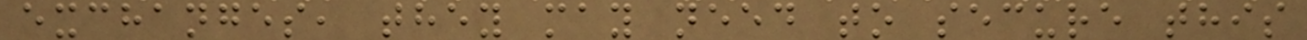exchanges, they may need to secure this
